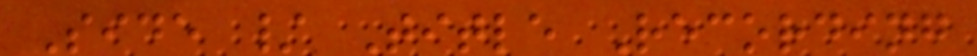Side / Title Recording
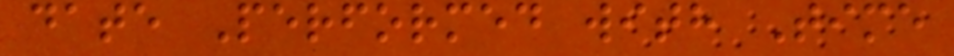date Performed with Time
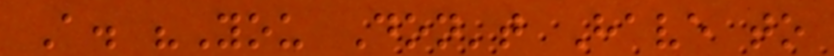A. "You Don't Have to
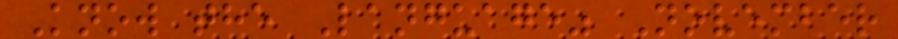Know the Language" November
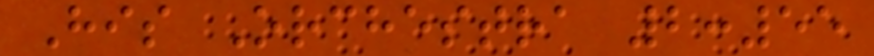His Orchestra 2:55
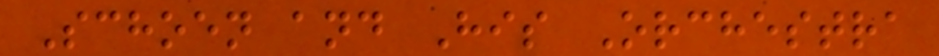Schoen and His Orchestra
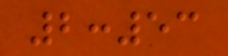2:53
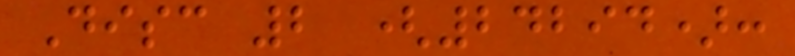Disc 2 (24294):
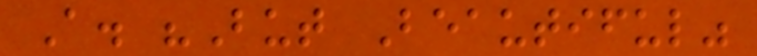A. "But Beautiful"
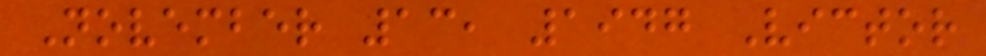November 13, 1947 Victor
